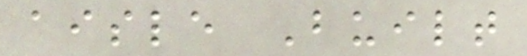aisle Built
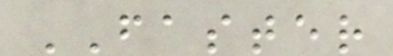FASTER
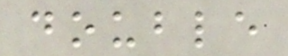double
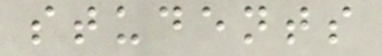students
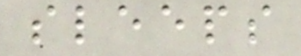sleeps
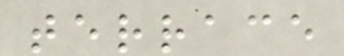terrace
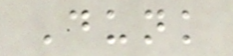Dunk
